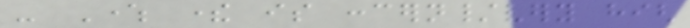- Where there is concern/very high
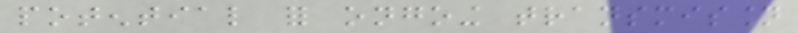potential for ongoing transmission
